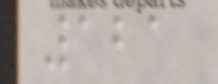121
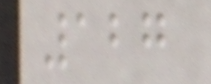127
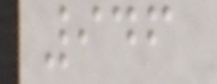946
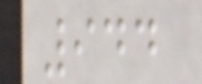944
